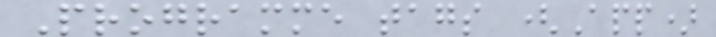Programme tags (App)
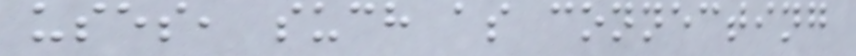uses, such as connecting
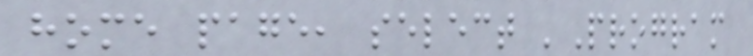home page, select 'Program
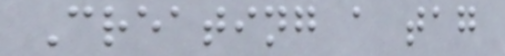Creating a tag
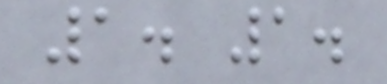1. 1.
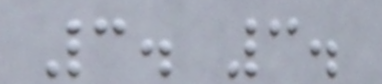3. 3.
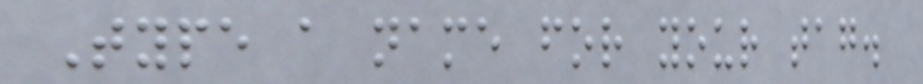Type a name for your tag.
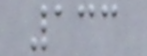133
